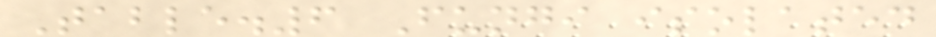Table.6 Fungi isolated
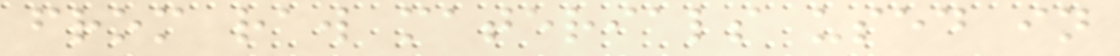from raw materials used in
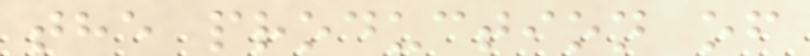the production of
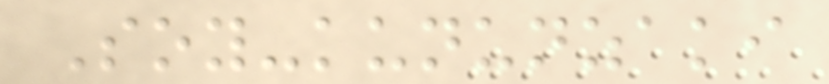Soy-kununzaki
